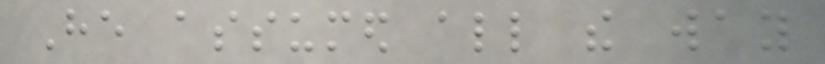He assumed all the way
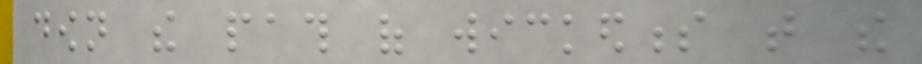down the path of wickedness that the
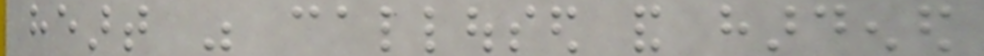heart was calloused and hardened
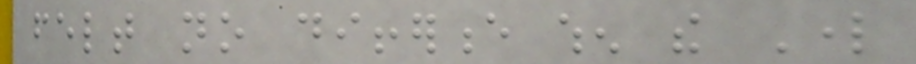felt no difference when the Lord
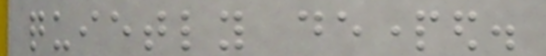quietly departed.
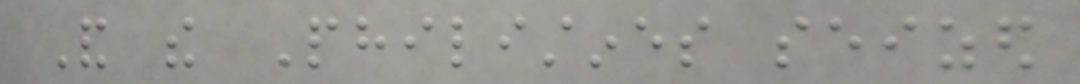And the Philistines seized
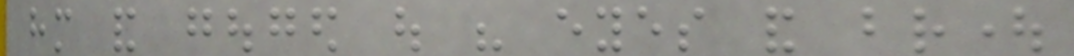him and gouged out his eyes and brought
